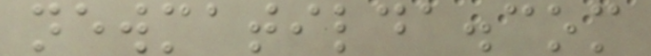newmatilda.com
